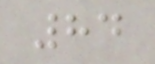84
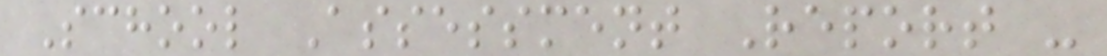School Assessment Report -
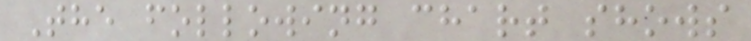The following chart shows
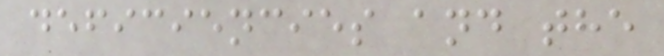deficiencies and the
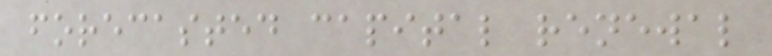forecasted capital renewal
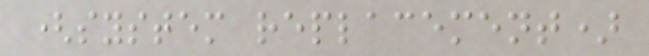(system replacement)
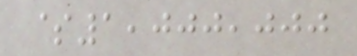$1,000,000
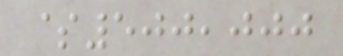$500,000
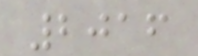2016
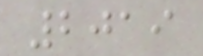2019
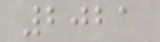2021
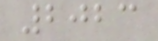2023
